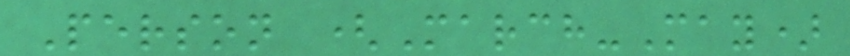Person (March-May)
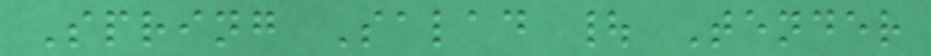Spring Salad | Tender
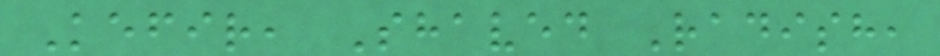Kefir, Shaved Radish,
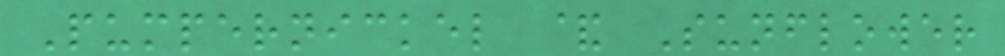Pumpernickel & Sunflower
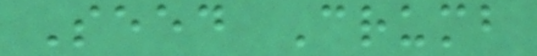Seed Crumb
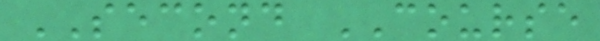SECOND COURSE
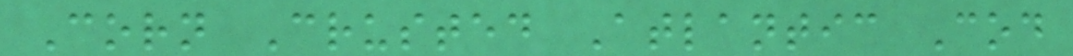Corn Crusted Atlantic Cod
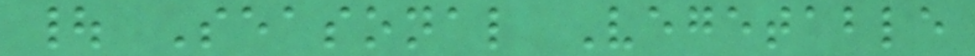| Seasonal Vegetable
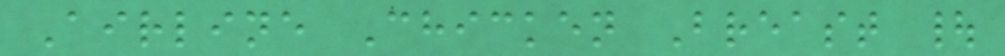Airline Chicken Breast |
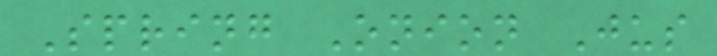Spring Onion Jus
